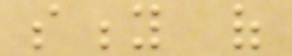sity of
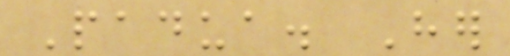Padua. Her
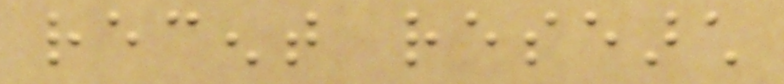recent research
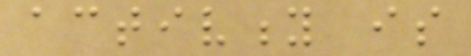activity is
